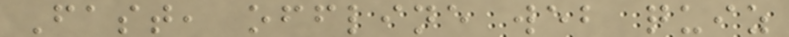Fast, offline web quiz
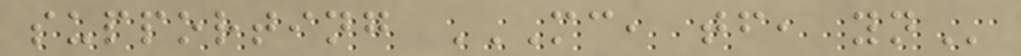supporting MC, TF, YN
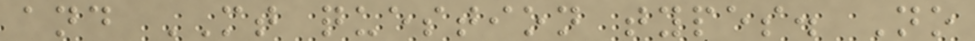and MT question types. No
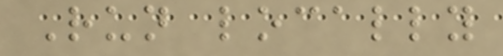Run locally
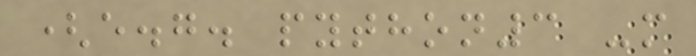(e.g. python3 -m
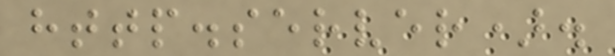http.server).
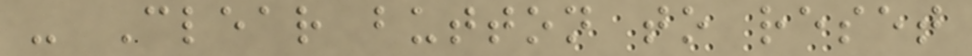- Clear button to reset
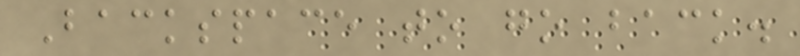Backspace to go back.
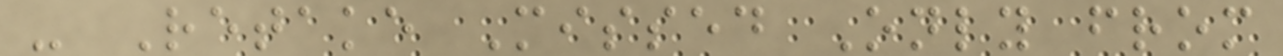- Retake Missed Only from
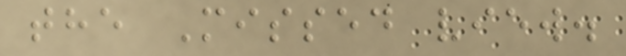the Missed view.
